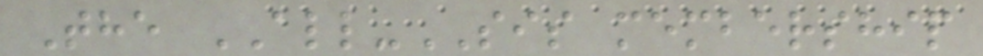The ALL-SIS membership
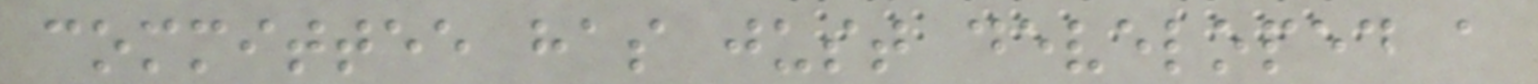committee has just developed a
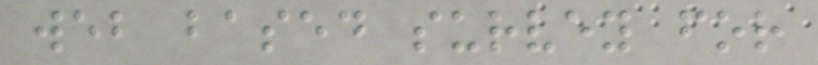web based survey for
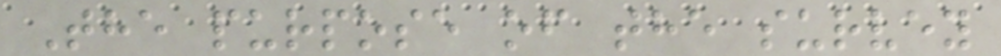The purpose of the survey
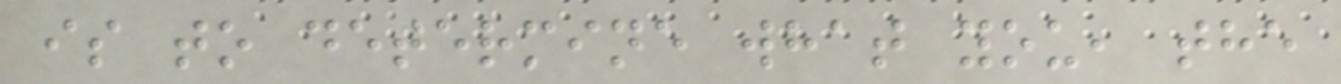is to determine what you, the
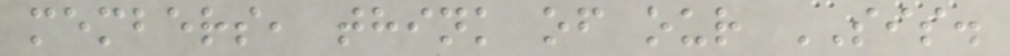members, think of our SIS.
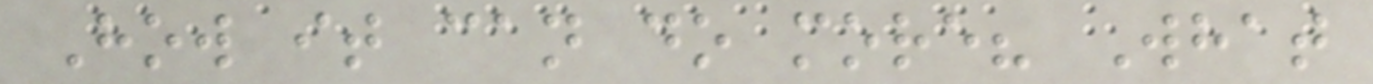How it can do more? What
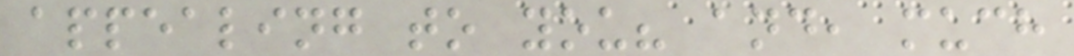appealing to you? and, much
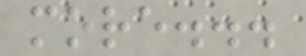more...
